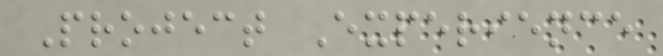Project Experience
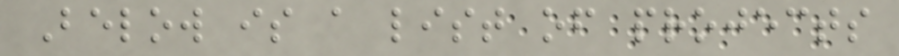Below is a list of projects
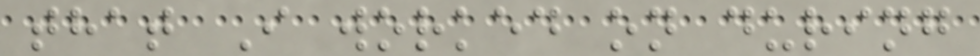that I worked on during
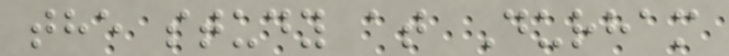the study at Durham
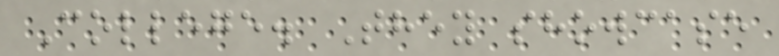College. They showcase
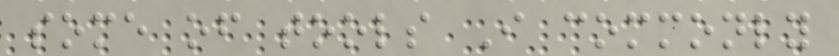some of tools I commonly
